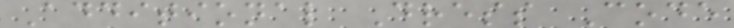Additional Dress Code
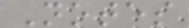Notes
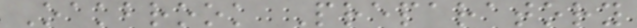Oakbrook Preparatory
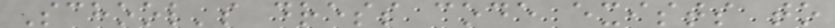School's dress code exists to
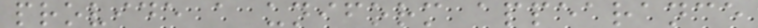provide a uniform appearance
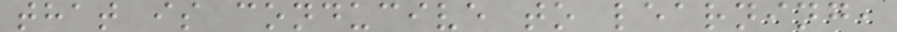that is conducive to learning,
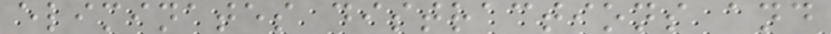eliminates distractions and
